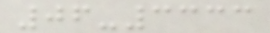06-3333
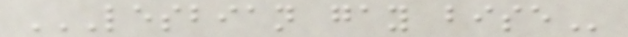LESBIAN GAY BISE
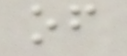of
